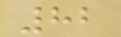82
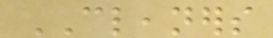CLEANERS
